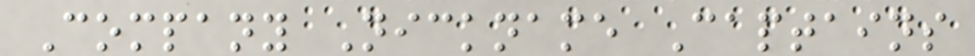Company Nickname Captains
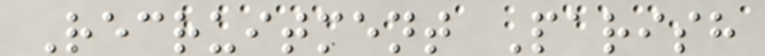Recruitment Parish
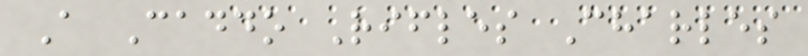A Caddo Rifles Charles
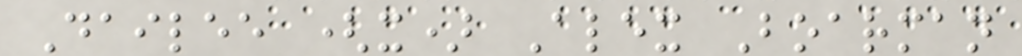Dailee (x) Alex Boarman
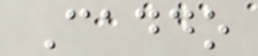Caddo
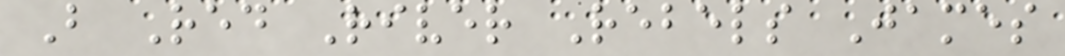B Red River Rebels James
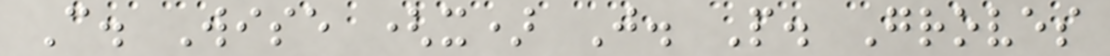C. Wise (x) J. P. Groves
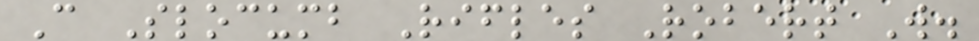C Slocumb Rifles Robert W.
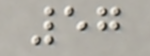57
